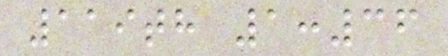119th 1:36
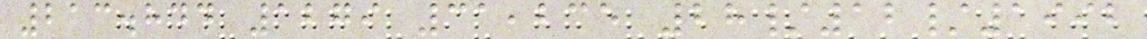213.844 1279 31,235 28/12/1992
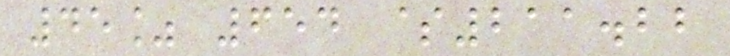45% 654 $211.22
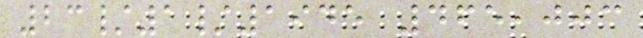23/1/1945 465,003
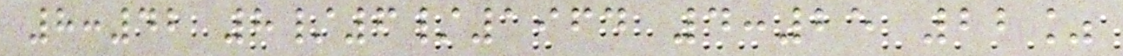8:42 8/6/1964 4:25 22%
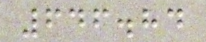646.84
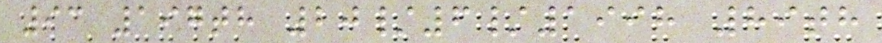93 197th 20/6/1998 89th
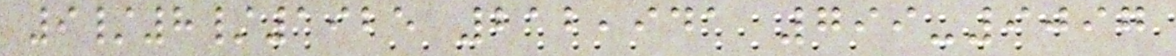9/8/1925 212,941 799-9097
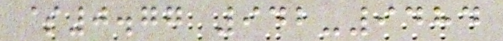$0.77 942-9484
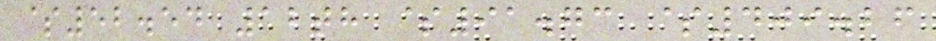$52.54 12th $91.73 $409.26
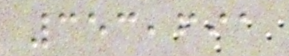353,691
